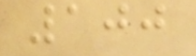100
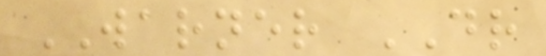WARNER DR
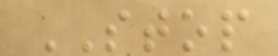STOP
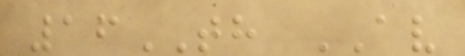16TH AV
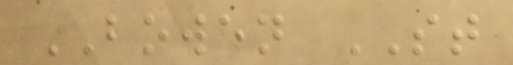BOWEN ST
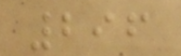296
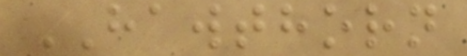HAWTHORN
